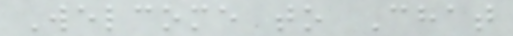Welcome to Chat
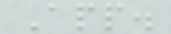App.
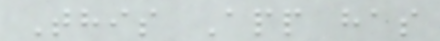This App has
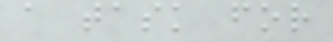a task for
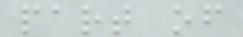part of
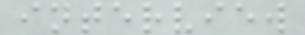interview
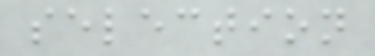selection
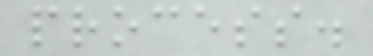process.
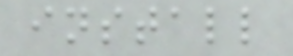install
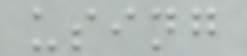using
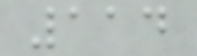114
